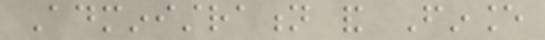Administration and Finance
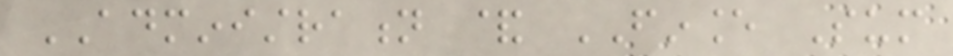ADMINISTRATION & FINANCE Sum
